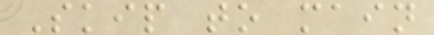Skip to main
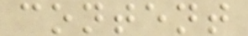content
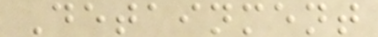Detainment
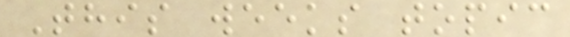This weeks topic
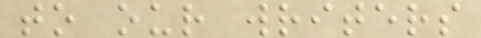to our writers
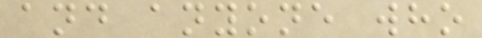and anyone who
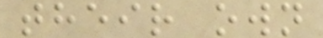their own
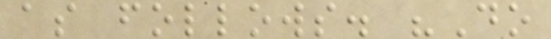as follows. "Do
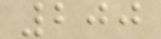200
